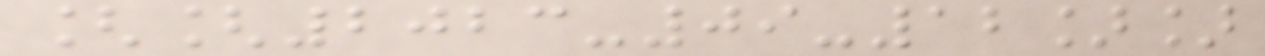[[2023-09-12]]
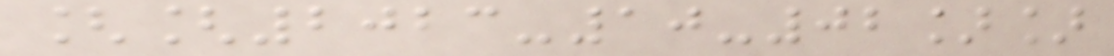[[2023-10-02]]
